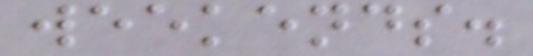weekends.
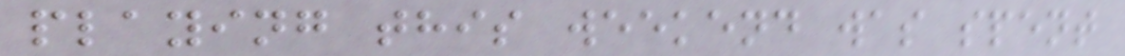playing this weekend was spent
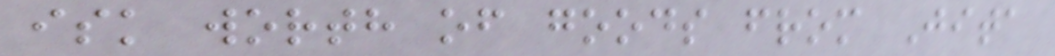isk worth of goods from Jita
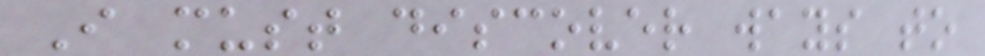I must discover ways to
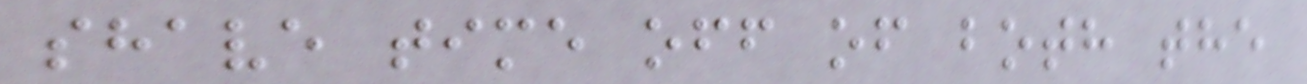shave time off of both the
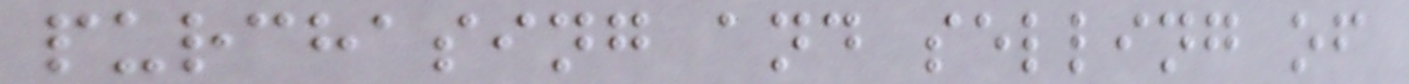purchasing and selling of
